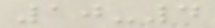10-4
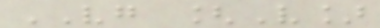VG [V]
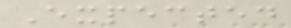Expected
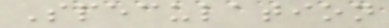Speculation
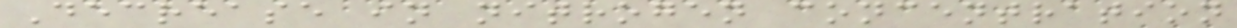Decrease in nitrogen concentration
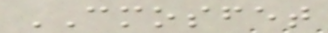CMOSFET
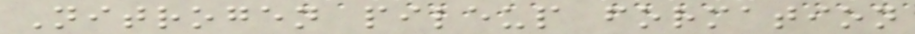Nitrogen pileup formation
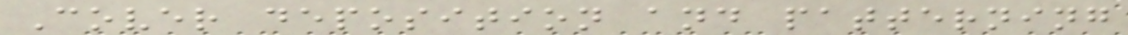Cover deposition and patterning
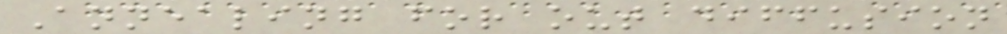Annealing for out diffusion
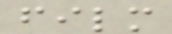film
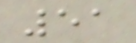51
